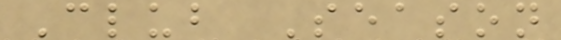Club Season
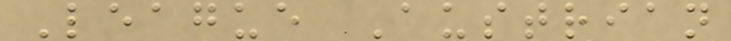League Austrian
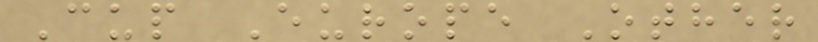Cup Europe Other
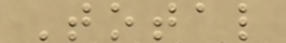Total
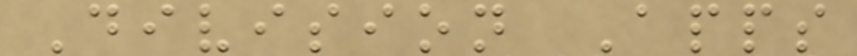Division Apps
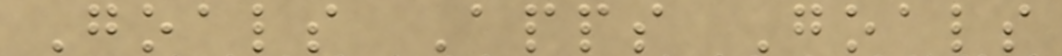Goals Apps Goals
